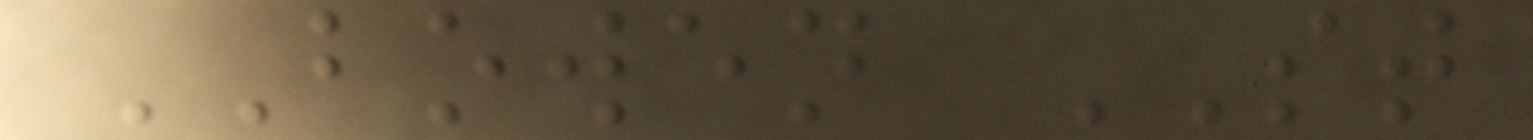BOWEN ST
